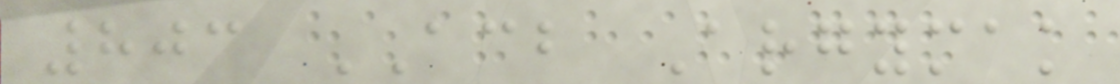803 ACB Argymak
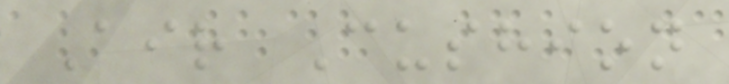Air Cushion
